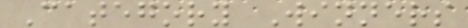Category Winners
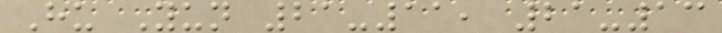Hu Yun 21-11, 21-13
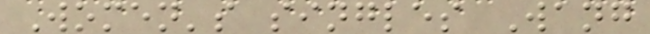Women's singles Wang
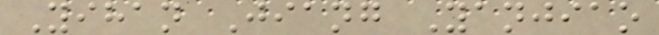Yihan Jiang Yanjiao
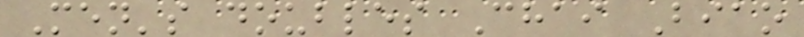Men's doubles Chai Biao
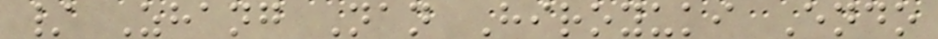/ Zhang Nan Hiroyuki Endo
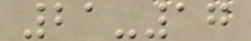21-17
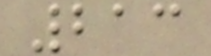213
